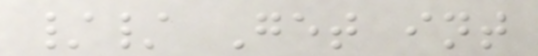// Get int
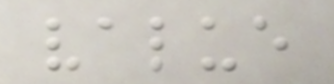value
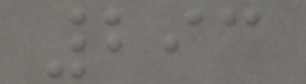293
